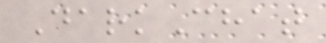DarkChat
